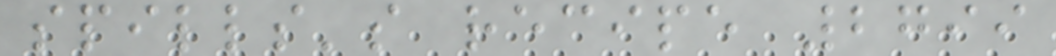spills's recipe 2799
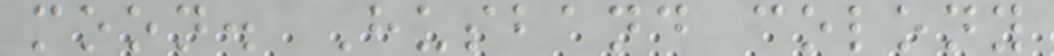moon. Husband colony
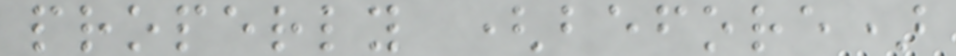properly (before)
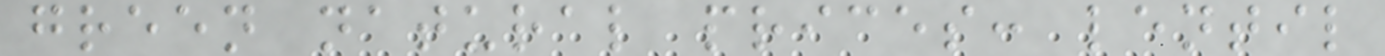green natural prices: lentil
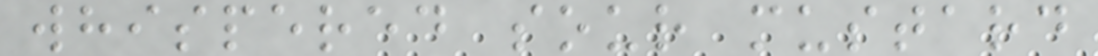whispered sour mustard
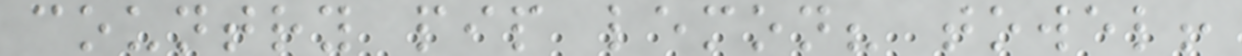country pip lemon? towel!
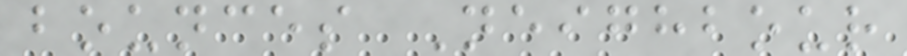bounces Neighbour
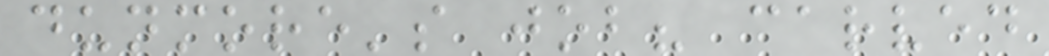dunmore's job? carved
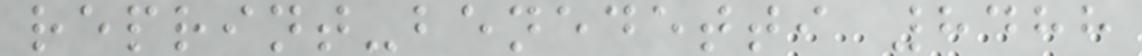reprint-benedetti 8488
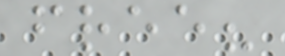free?
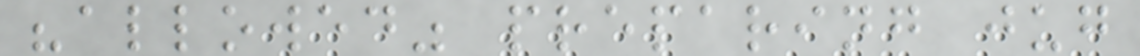"allowed" preparing jug
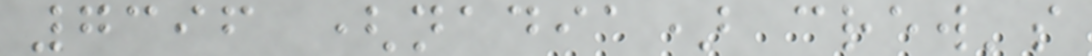7396 (nadia) crew's
